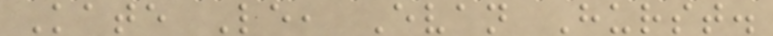Kate Le, Evan Hurst.
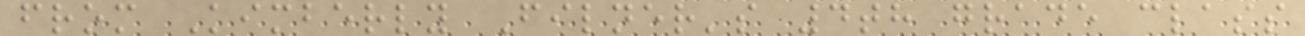from Kimberly Filner's 4th grade class
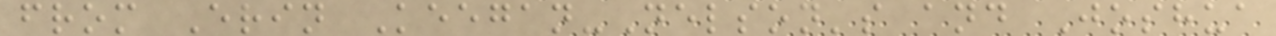from Erin Keegan-Nelson's and Joshua
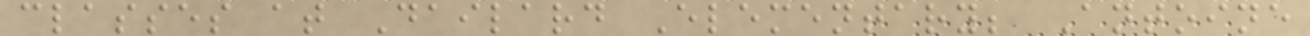classes at Dailard Elementary; Antoine
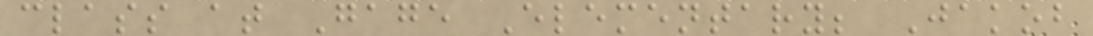class at Gage Elementary; Jakob
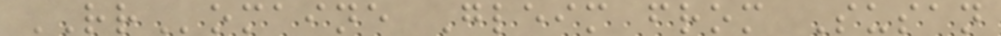RRomaine Gleim from Susan
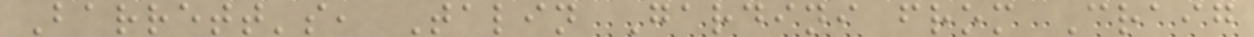Barrett's, Talin Gardini from Craig
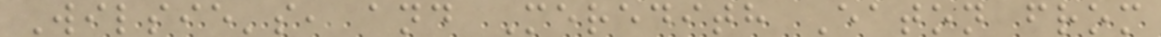Wilsie's, and Meredith Eaton from
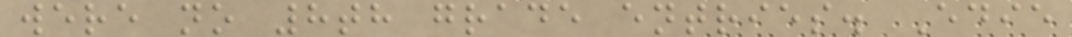were no 8th grade entries. Edie
